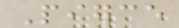Pierce
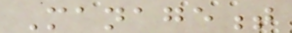Management
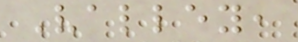Valley,
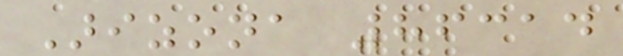Arizona 86314
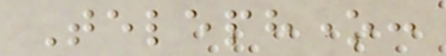Telephone:
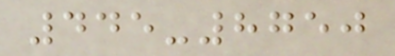445-8750
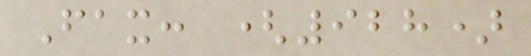Fax: (928)
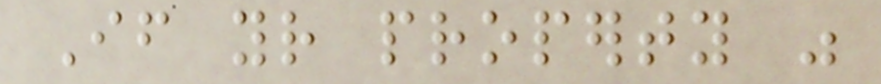If your property was
